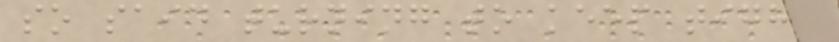so said turning to keep tight
